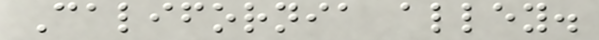California alley.
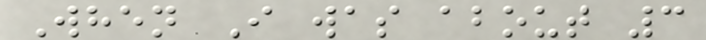When I was about 3
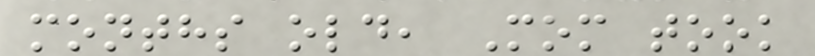months old, Mom took
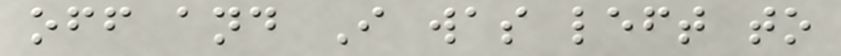off and I was left to
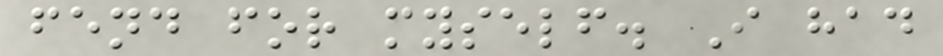fend for myself. I had
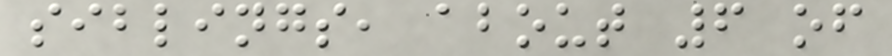siblings, about 6 of
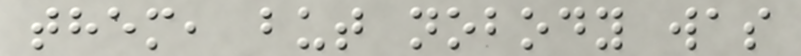them, but nobody was
